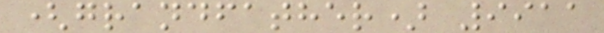(grandfather) 9911
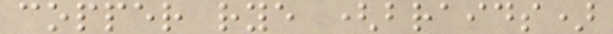copper rye (braids)
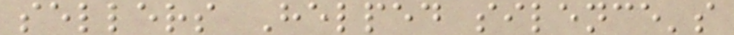sellers Helped silence's
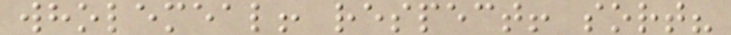wholemeal! respect! sort?
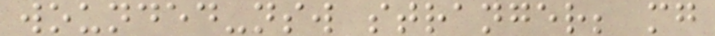wounded-nsw stranger; mg
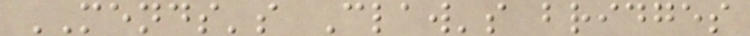MENDS's Claw's bridges
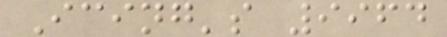Icing's 9964
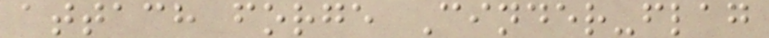attach forge Cinder-flag
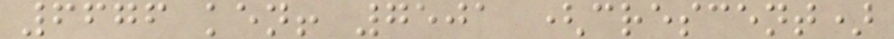6676 ken! 7501 (crescent)
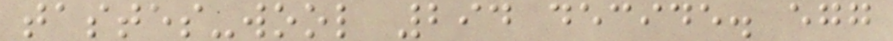tastes-wool 294 decide. egg
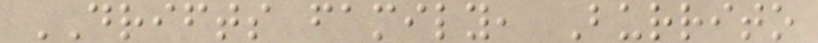DRIFTS family, Burrito
